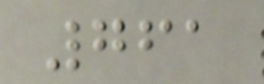761
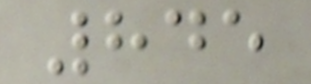845
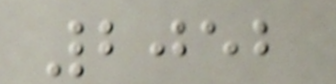2052
